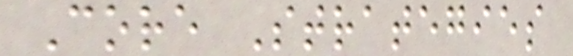Core Strategies
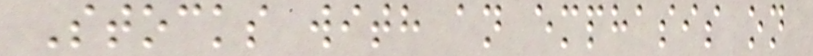Stocks with an emphasis on
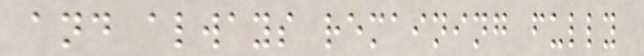and always remaining fully
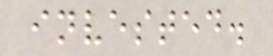invested.
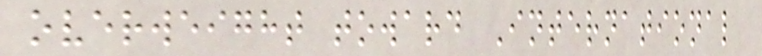overweight toward International
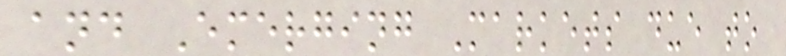and Emerging Markets due to
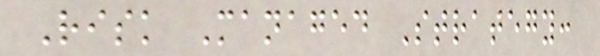Risk Managed Strategy:
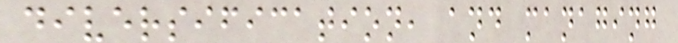diversification, and managing
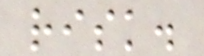risk.
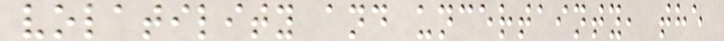volatility and uncertainty, the
